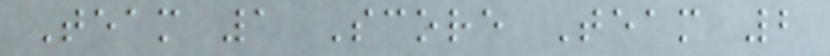Team 1 Score Team 2
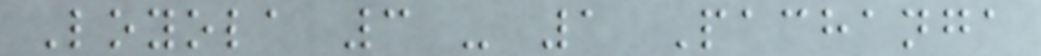Loyola 3 - 1 Pachanga
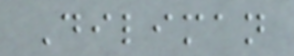Diliman
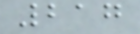217
